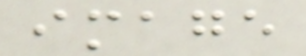image
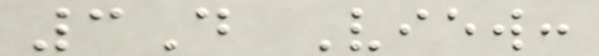3D View:
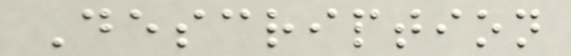Description
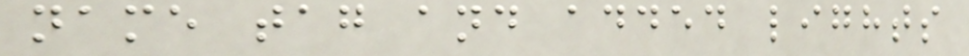name tag and added lights
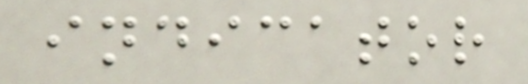indicator
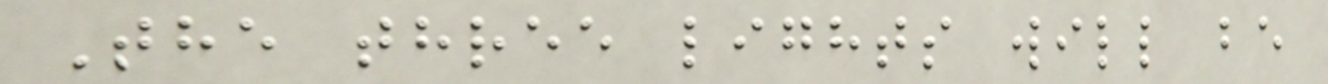The three lights will be
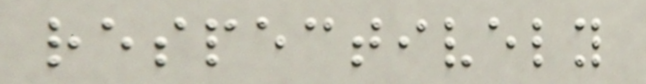respectively
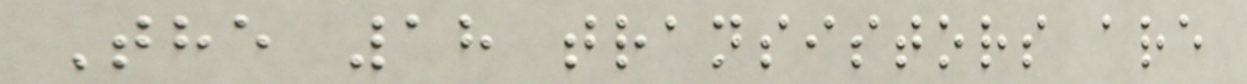The 18 transistors are
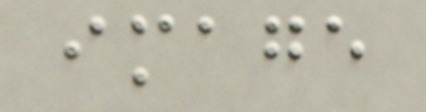image
